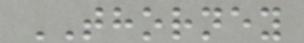THORNEY
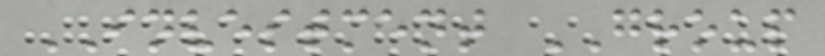INVESTMENT GROUP
